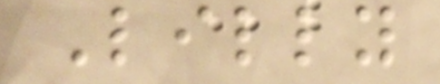Lilly
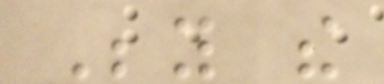Beyond the
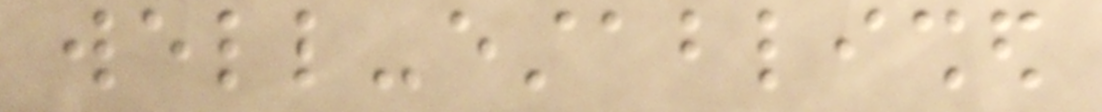well-established
